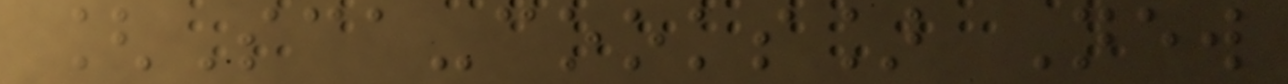[Sca-cooks] New
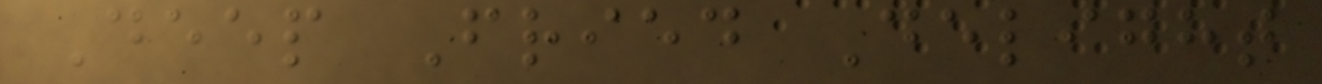Deep Fried Delight
